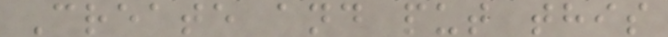Create and put this
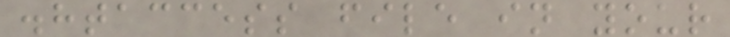.htaccess file in your
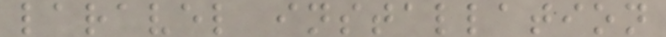laravel installation
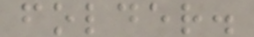folder.
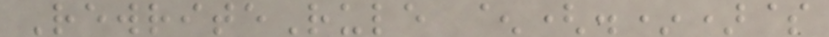RewriteRule ^(.*)$
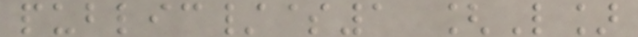public/$1 [L]
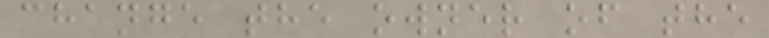change the owner of the
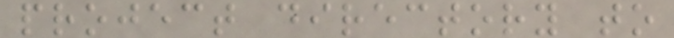project directory to
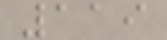119
